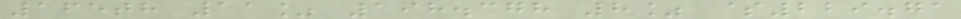165th 11% 198.378 8% $229.71
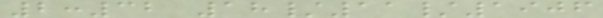2:32 18/11/1906
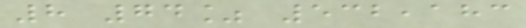8 74% 532,183
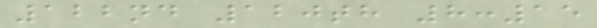122nd 120th 8:15
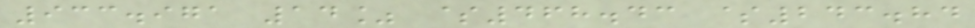933.971 14% $468.43 $243.84
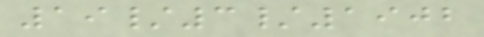19/3/1902
